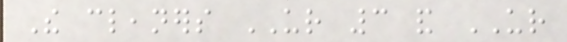The cleaners UR 3 and UR
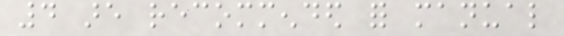4 are recommended for manual
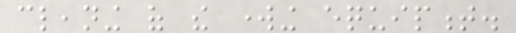cleaning of the working equipment.
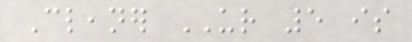Cleaner UR 5 is
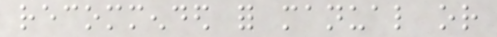recommended for manual or
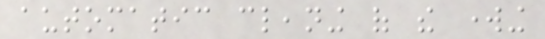automatic cleaning of the working
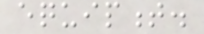equipment.
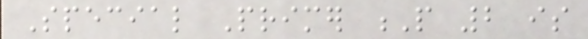Special Primer P 2 is
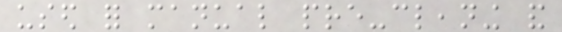used for manual pre-cleaning and
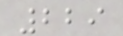229
